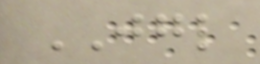JGL
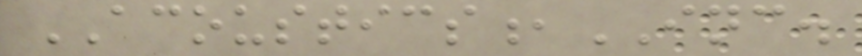ACOUSTICS,INC.
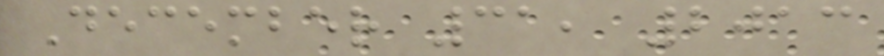December 31, 2013
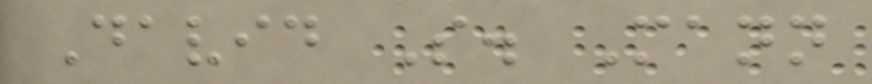David S. Mann
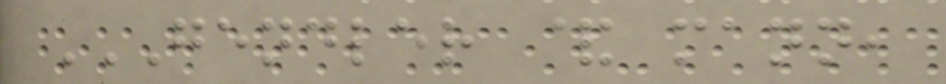GENDLER & MANN,
